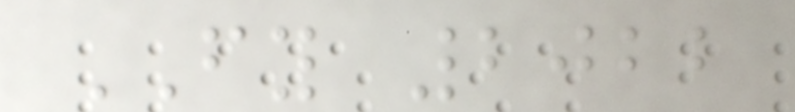FY 2022
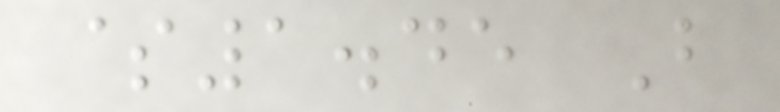$1.45 B
